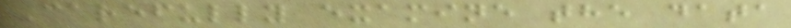Carefully examine the data
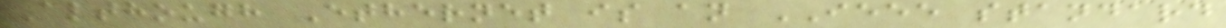Although Ethernet is an IEEE standard
